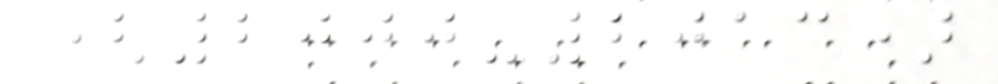(2000-2013)
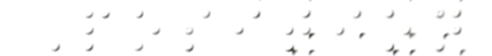Position
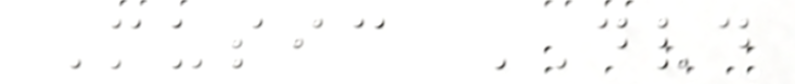Music DVD
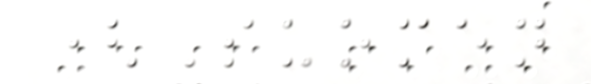(Suomen
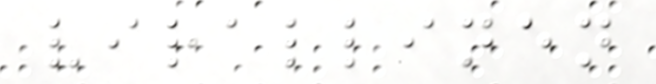virallinen
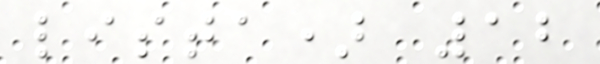lista) 12
